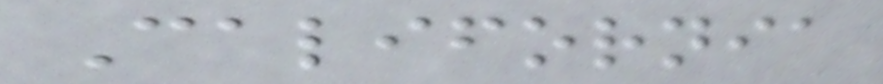California
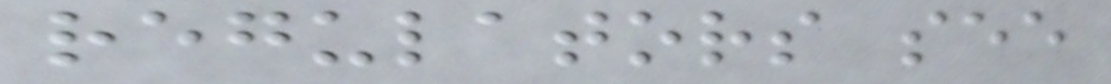regulators see
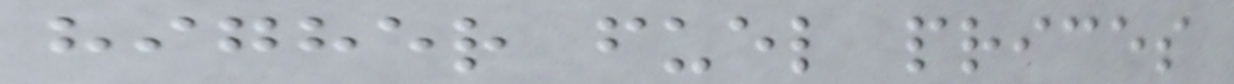higher fuel prices
